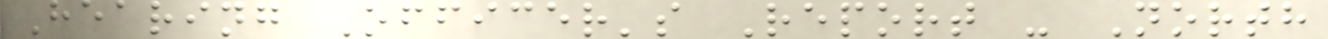Hearing Officer's Report - North
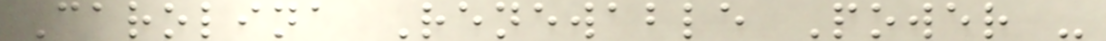Carolina Renewable Power -
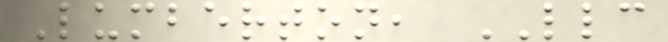Lumberton, LLC
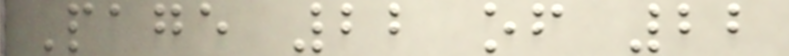Page 22 of 22
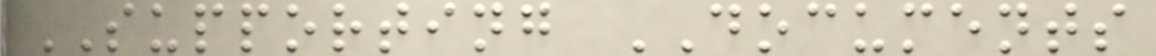SUPPORTING DOCUMENTS
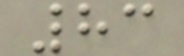83
